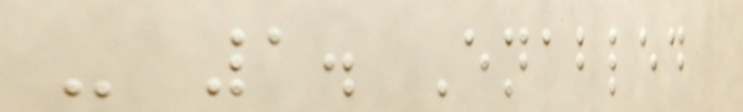- 1. Enabled
